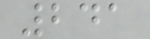241
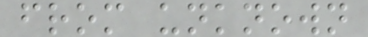from unknown
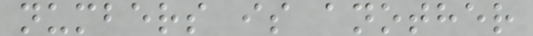numbers is another
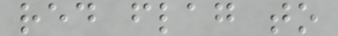red flag to
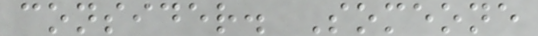consider. Someone
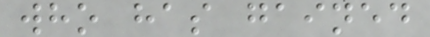who has gained
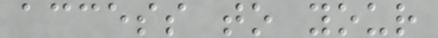access to your
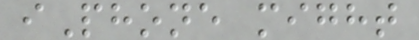iPhone might
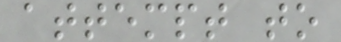attempt to
